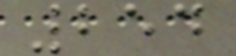254
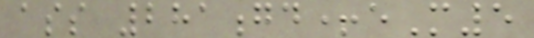ass 281gd+eM5
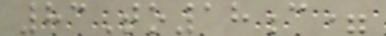83To18c=
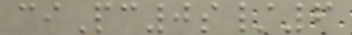ciPc0s/6
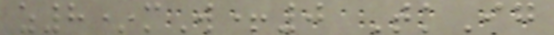z8*mW+0 TkIg
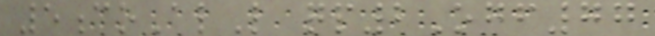5coAlL qp2Ogf77
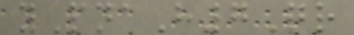yPnaH7Qr
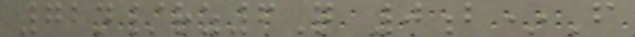72n/rz6Q 0b*F
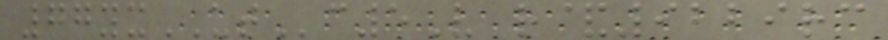77yxUTc5V r&9229rc
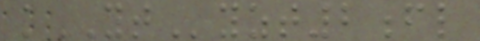kYTyzt2fl
